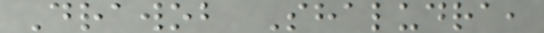Drawob Shaludra,
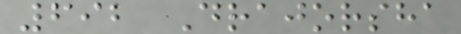692 Drajorsha
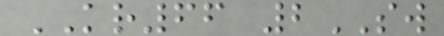KR66 2SW
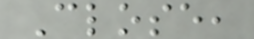Close,
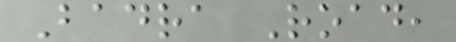Badra Road,
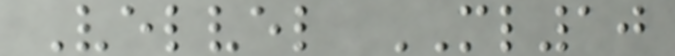Velvel ML10
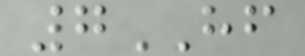7HF
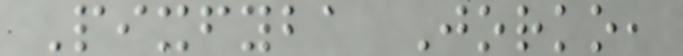Pixfyba Jorko,
